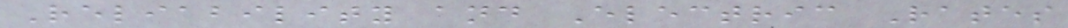Reliability and Electric Rates
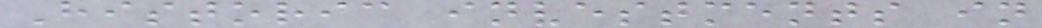Historic investments in
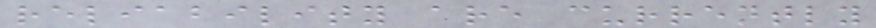reliability are currently
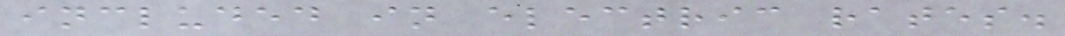included in electric rates.
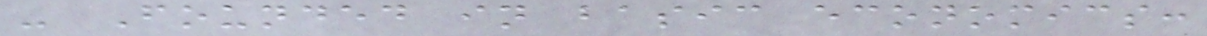- Founded in basic economics:
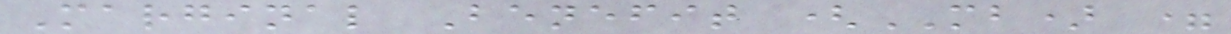Marginal Benefit (MB) =
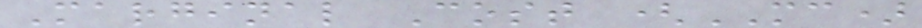Marginal Cost (MC)
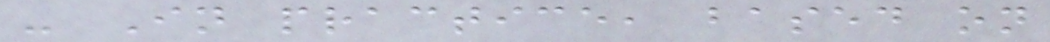- In practice, based on
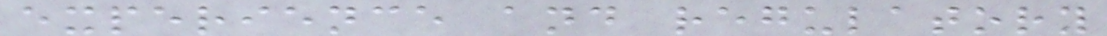experience and regulatory
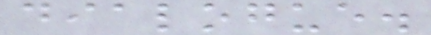dialogue.
